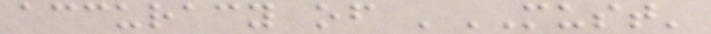accuracy of 'MUST'
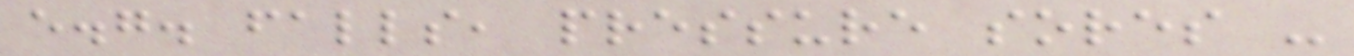e.g. falls, pressure sores -
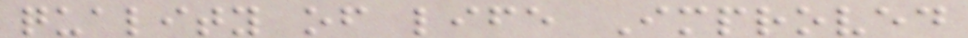quality of life Improved
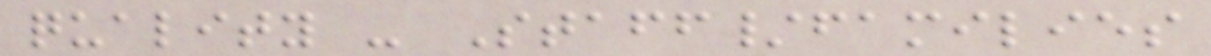quality - Staff/families
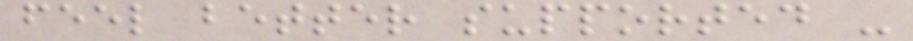feel better supported -
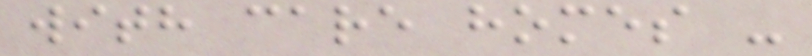with care homes -
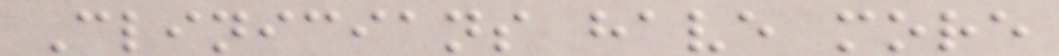Clinicians have more
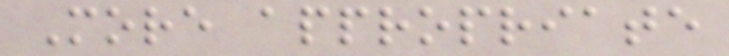More appropriate
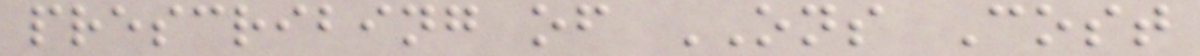prescribing of ONS Cost
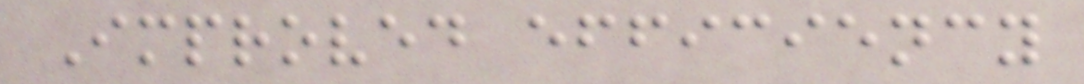Improved efficiency
